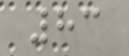83
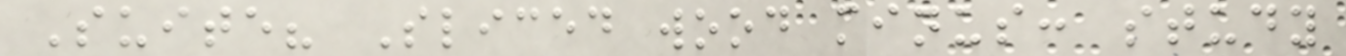Suite? Sliced wood minus: study
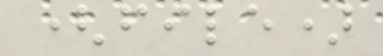(file)
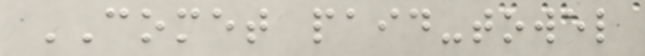COMET paid-towel
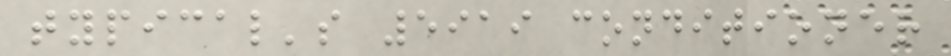typical's 5919 conditioner
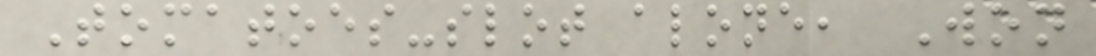Tomatoes-slot alone, Won
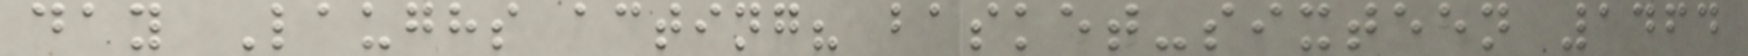day Laughs acting? basket-sixteen 1464
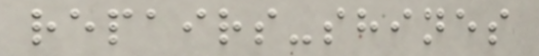repairs-shines
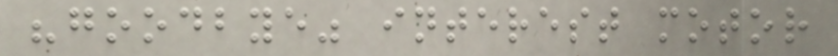"goodbye" interest motor
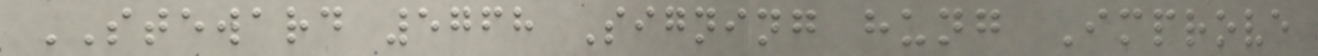STEWARD 5768 Signing hung Improve
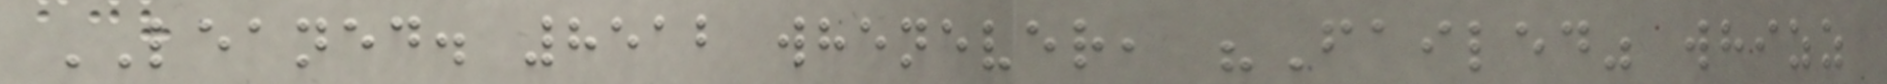LEANED. 8512 whenever, "Failed" whizz
